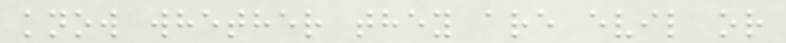know whether they are evil or
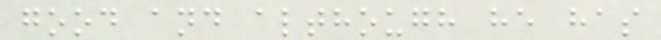good and although he has
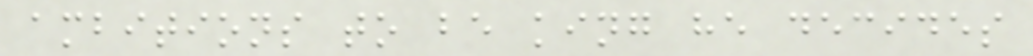ambitions to be king he decides
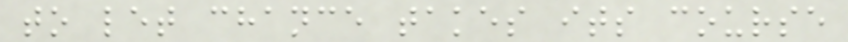to let chance takes its course
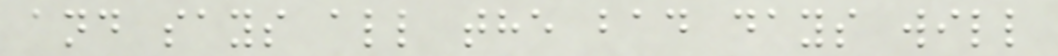and says all the bad days will
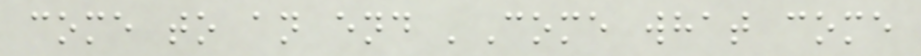come to an end 'Come what come
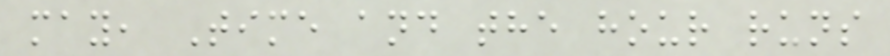may, Time and the hour runs
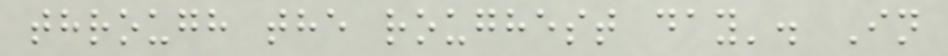through the roughest day'. In
